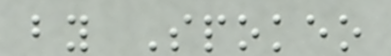by Spokeo
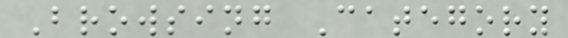Browsing Category
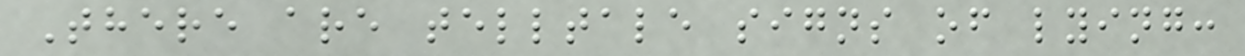There are telltale signs of lying:
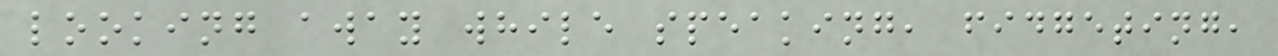looking away while speaking, fidgeting,
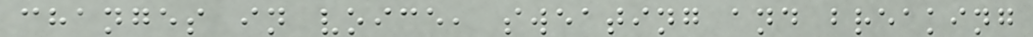changes in voice, sweating and breaking
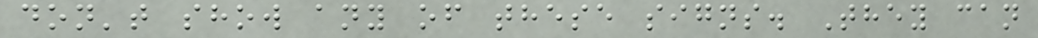don't show any of these signs. They can
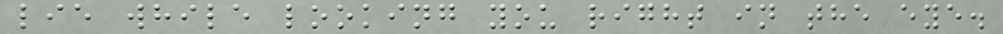lie while looking you right in the eye.
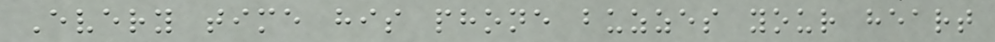Every time his phone buzzes your heart
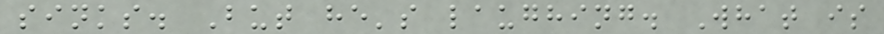sinks. But he's laughing. What is
